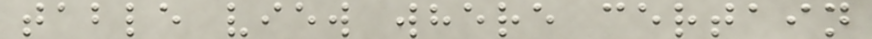table view where certain
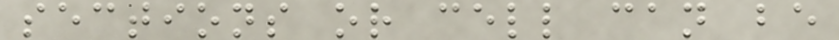sections or cell can be
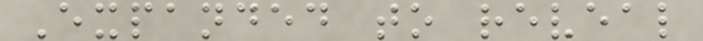Expanded to reveal
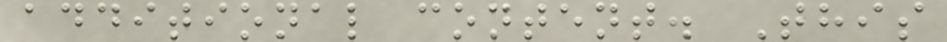additional content. This
